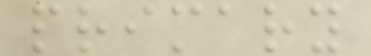primary
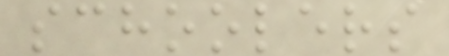schoolers
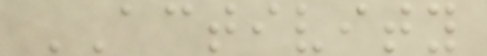ACTIVITY
